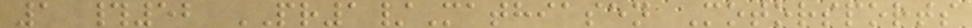1 #52 PR1/Mathiasen Motorsports
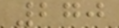270
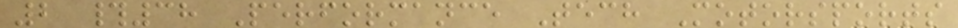2 #38 Performance Tech Motorsports
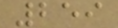259
